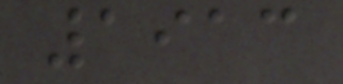1913
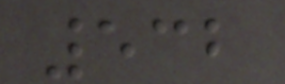532
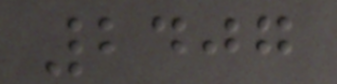2407
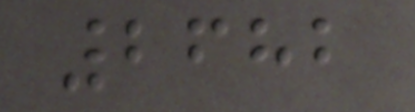2682
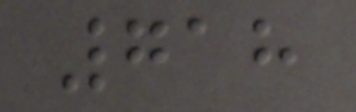718
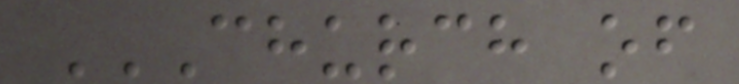CHURCH OF
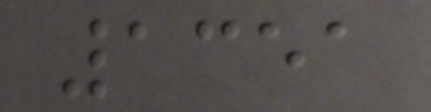1351
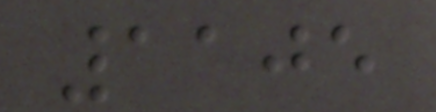1105
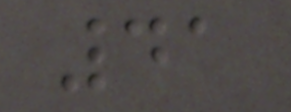41
